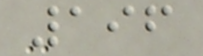196
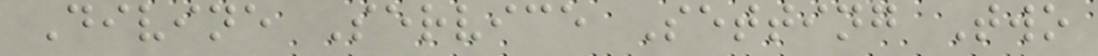Divine Service Setting Two
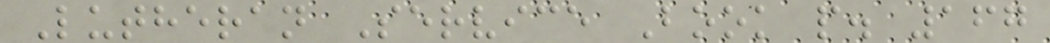Lutheran Service Book p. 167
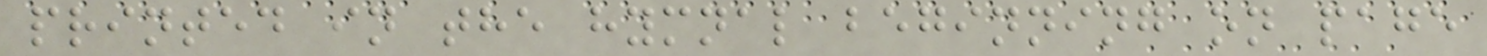printed in the hymnal beginning on page
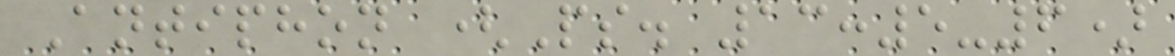Antiphon (Ps. 13:5-6)
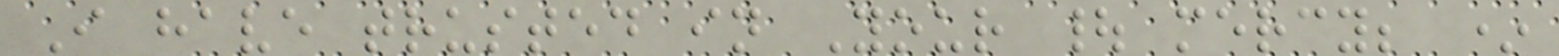I have trusted in Your | mercy; *
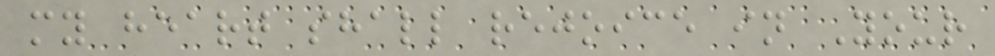my heart shall rejoice in Your
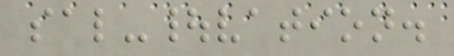sal-|vation.
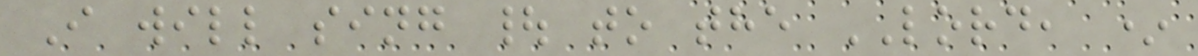I will sing | to the LORD, *
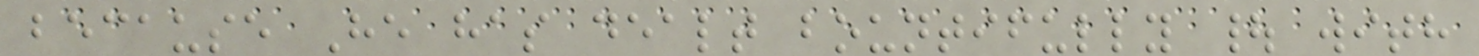because He has dealt bountifully | with
